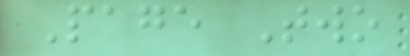Page Two
